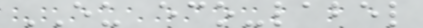EU eco-label
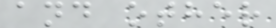and other
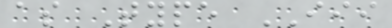as Type III
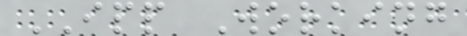IPP Working
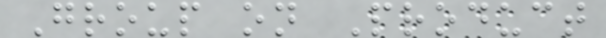Group on Product
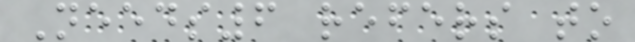Needs6 refers to
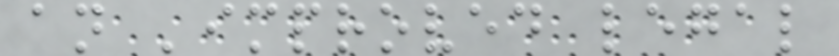an 'improved legal
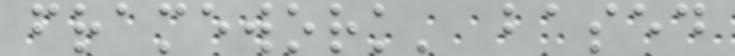framework' based
